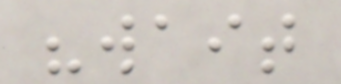"wait
